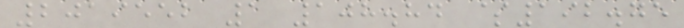2019552 1 108.84 $192.75
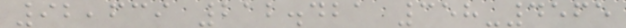92,639 212.421 358-4565
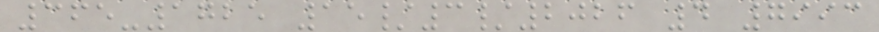365-1725 15/3/2026 4 7993
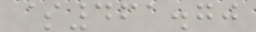$461.70
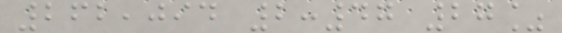262,094 2:47 27%
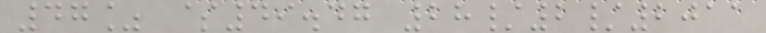47% $49.47 28/2/2011
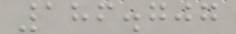186.707
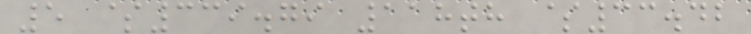5 $339.79 118th $33.42
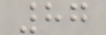87
